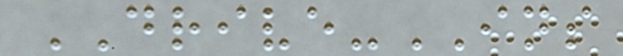DRIVE-INS
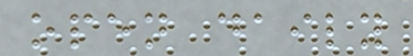open daily
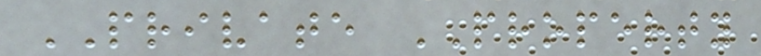PRIVATE PROPERTY
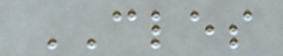CLES
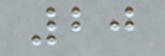20
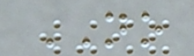NO
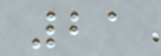21
